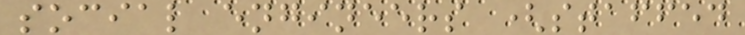social engineers (staffed
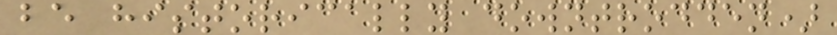be historically downtrodden)
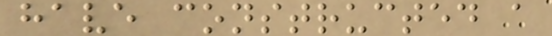have constructed a
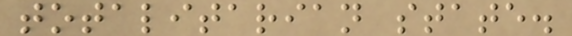totalitarian state.
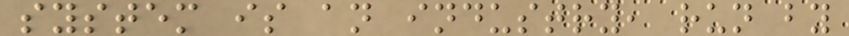system is an industry, run by
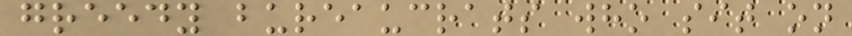greedy bureaucrats who sit on
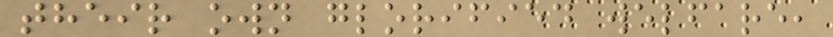their own glorified welfare,
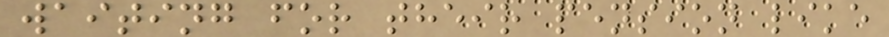waiting for their pension like
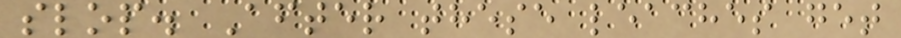slop. After these leaches get
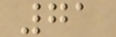71
